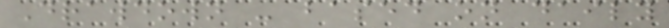Drawdown - based on daily
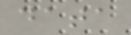data
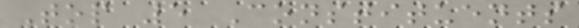Top 5 Constituents
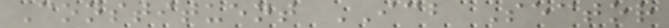Constituent ICB Sector
